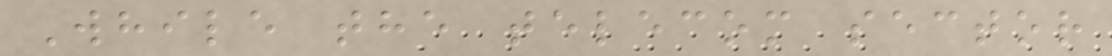While the telecom sector
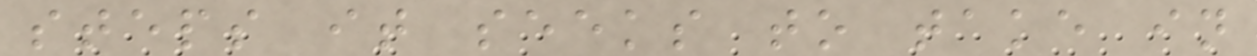steps it seeks to take in
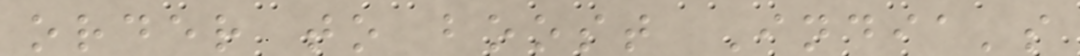order to boost India's
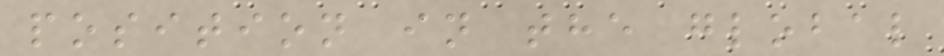position in the global
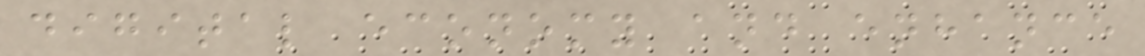digital economy and enhance
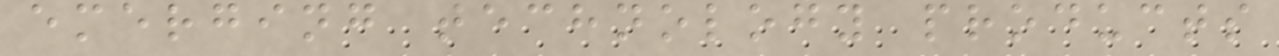emerging technology products
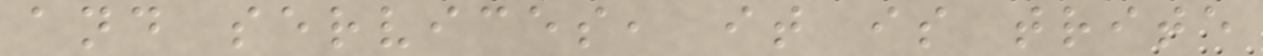and services, it is trite
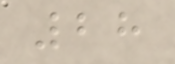28
